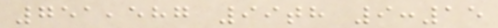751,587 99th 9:15
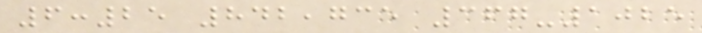6:25 842,735 367-1025
